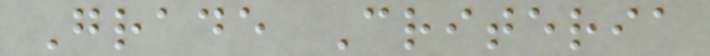Grade Criteria
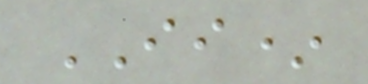II*
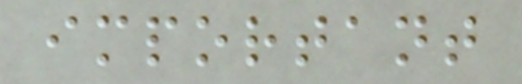important
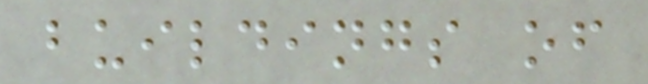buildings of
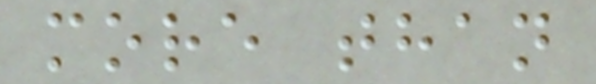more than
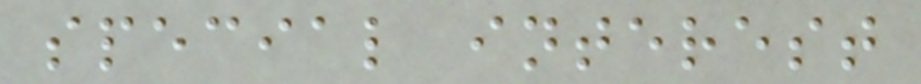special interest
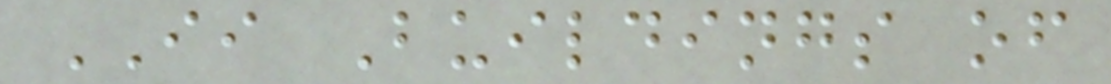II Buildings of
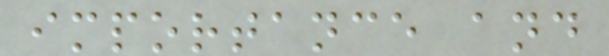importance and
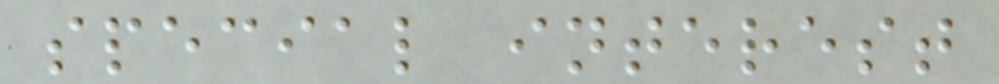special interest
